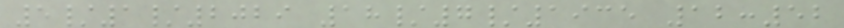5/1/2029 18/7/1935 12:52
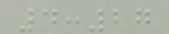4:27
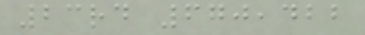23rd 670,422
